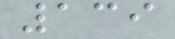139
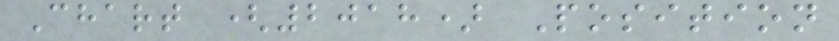Chart (2018) Position
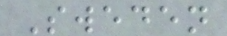Sweden
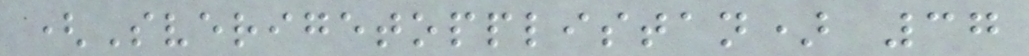(Sverigetopplistan) 37
